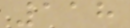118
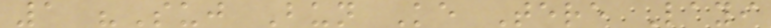1 "Suj Bun Ke Tere Layi
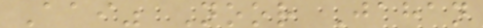Aai" Noor Jahan
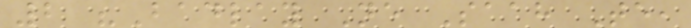2 "Badlay Ne Saah Te,
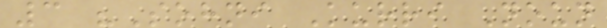3 "Sohni Kurri Noun
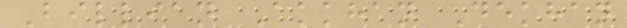Billian Akkhan Dekhan
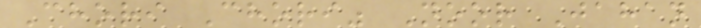Chori Chori" Noor Jahan
